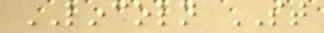LINCOLN ST
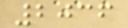2036
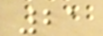21
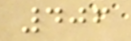406
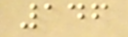146
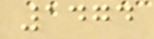1474
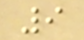9
